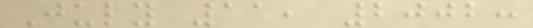July 11, 2002:
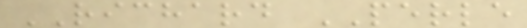RICHARD PERLE
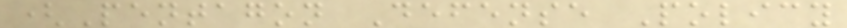(Pentagon Defense Policy
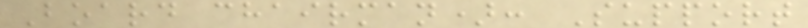Board chairman): Support
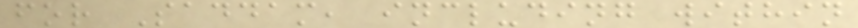for Saddam, including within
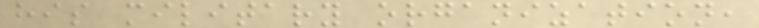his military organization,
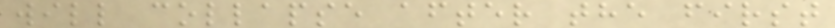will collapse after the first
